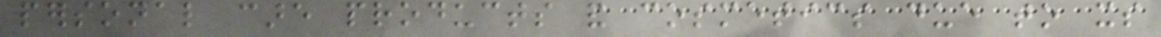personal care products and cosmetics due to its
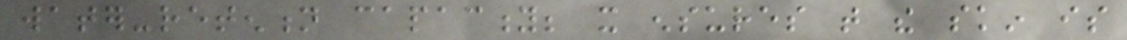water-retention capacity; it ensures that the skin is
